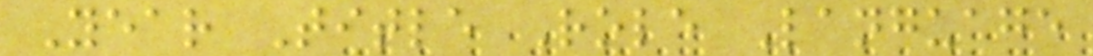Year Title Role Language
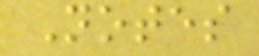Notes
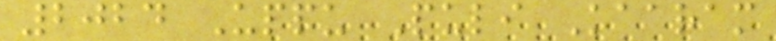2024 Uppu Puli Kaaram
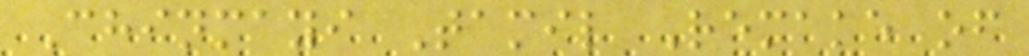Chinmayi Tamil Remake of
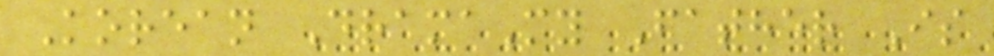Korean DramaMy Father Is
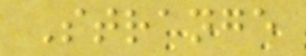Strange
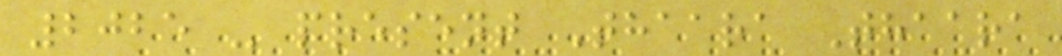2025 - present Thaara Thaara
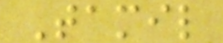Tamil
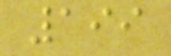199
